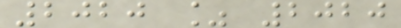2020 % 2020
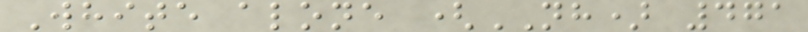White alone (NH) 471
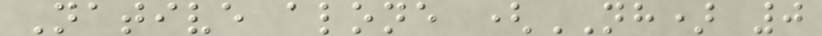Native alone (NH) 0
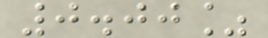0.00%
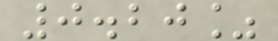0.20%
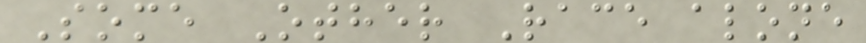Some Other Race alone
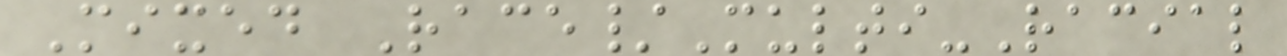Mixed Race/Multi-Racial
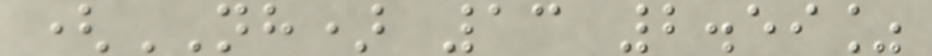(NH) 13 2.59%
